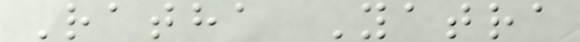Ratha Yatra
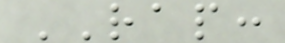RAP:
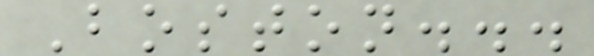Boston...
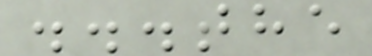...the
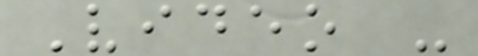Video -
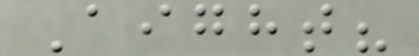Aight?
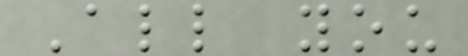All you
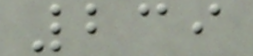239
